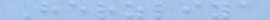Herzliya
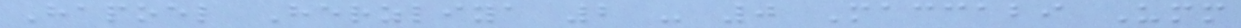Hapoel Herzliya 2 - 0 Maccabi Umm
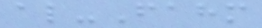al-Fahm
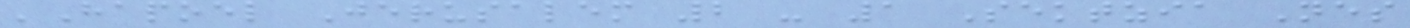'Hapoel Jerusalem 2 - 1 Sektzia Nes
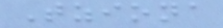Tziona
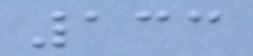133
